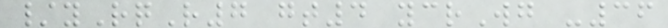/yRqR7 gt4 ycrWg -36
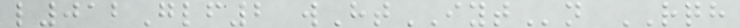l012Glf2 wHtIYTn RQH
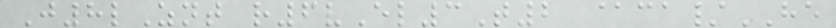J8lZnt r6vEl3T2 @ca/HE
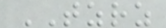TZRZ
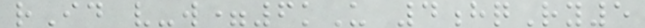rId v-w=6kU 4hqRy5
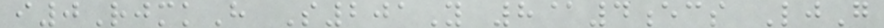i0RjmkH S201Y 8@4ecs LjG
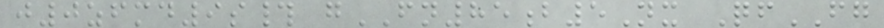j0zfmd9s# gFN85b5Nx QfFG
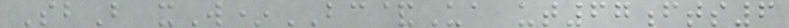SbB xW*BC&Ua ut67fts6
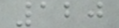120
